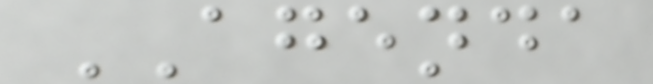AGENDA
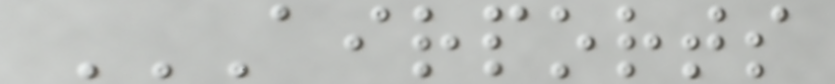AIRPORTS
